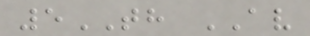5TH AV
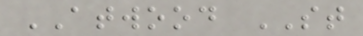ATWOOD ST
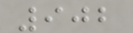902
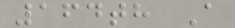164th A
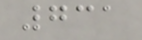731
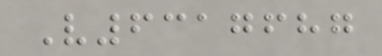V6317687
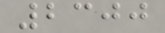2300
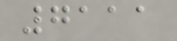7111
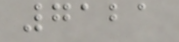7121
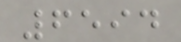6594
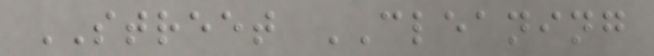STREET CLEANING
